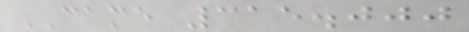CAME 315.000
